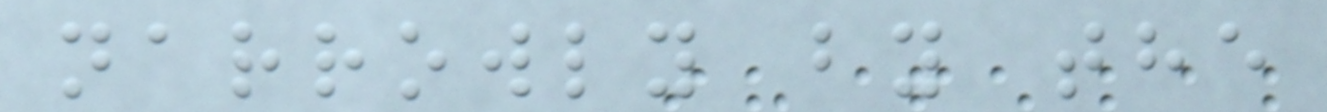narrowly by the
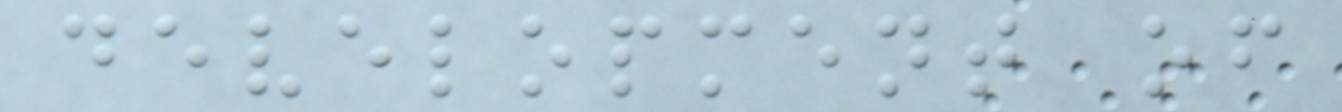development of
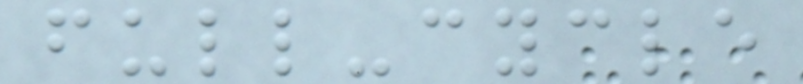full-cycle
